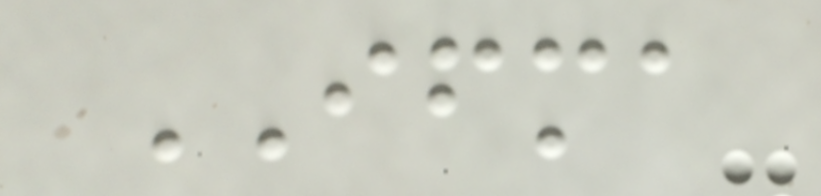IFMA
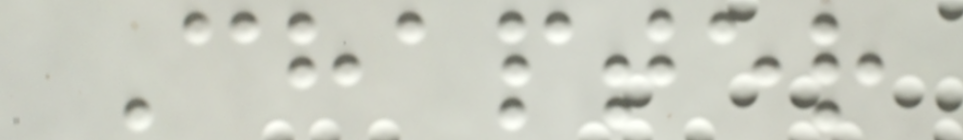Chapter
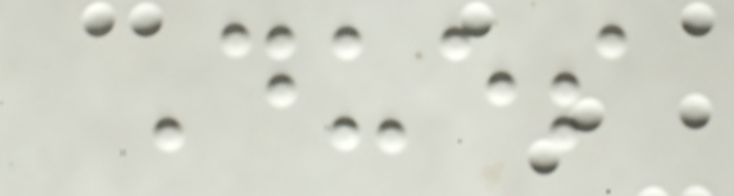Dues
